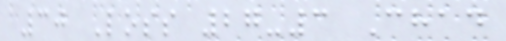30 Loss 27-3 Chad
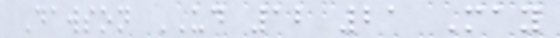Dawson UD 12 21 May
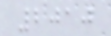2010
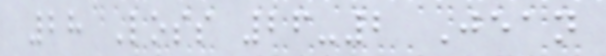28 Loss 26-2 Jean
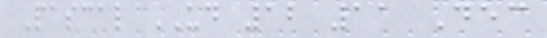Pascal UD 12 11 Dec
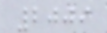2009
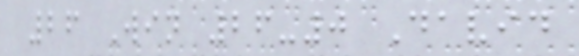26 Win 26-0 David
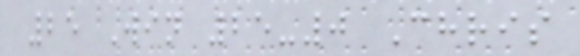25 Win 25-0 Chris
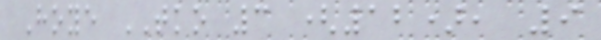Hoye TKO 3 (12), 9
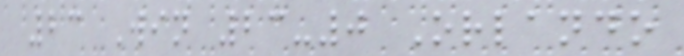23 Win 23-0 Orlando
